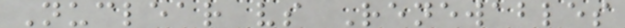Nuclear vs Renewables
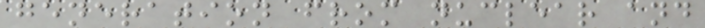generation from nuclear and
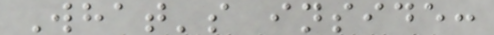What's inside:
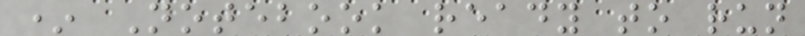* Notebook ready to run
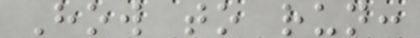How to run:
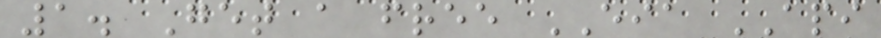1. Get a free EIA API
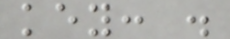key: .
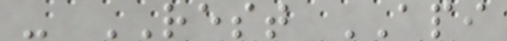- REST API
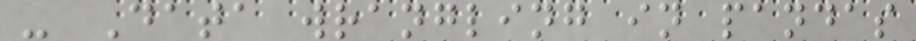- Data wrangling in pandas
